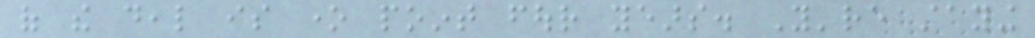of the deal is one point four years. You're staying
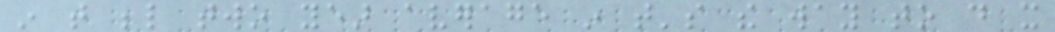in that below two year average in that's the way to do it
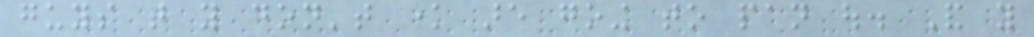guys that you don't know are going to pan out. And you
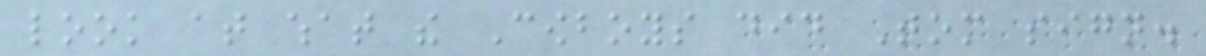look at what the Cowboys did Tom sign.
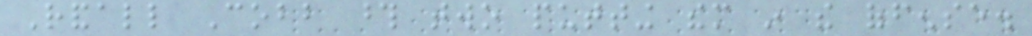Randall Cobb those two putting them in the offense.
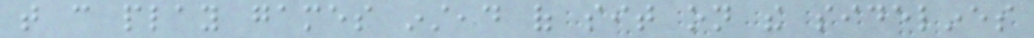that can play games instead of sit on the sidelines
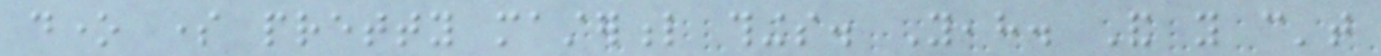done some pretty masterful things. Yeah. And you can't
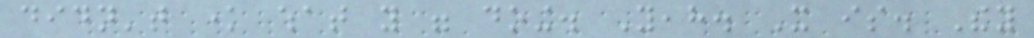didn't know what you were doing. Yeah. It is. They
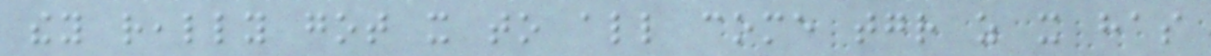they really got it to all come together as it has
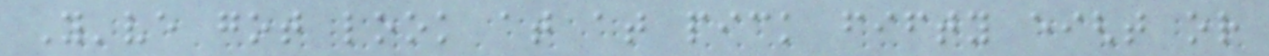You've got look at at pick fifty eight or
